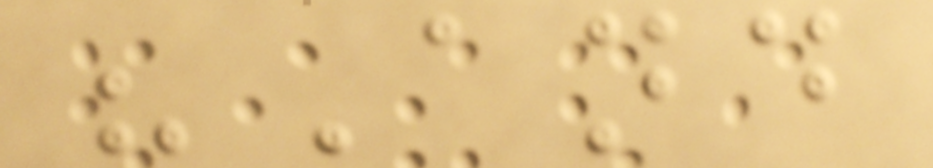"And
